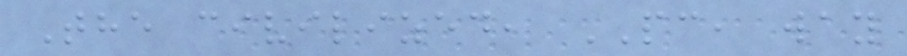The civilized, PC, way
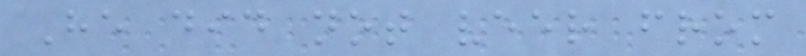He did not veer from
